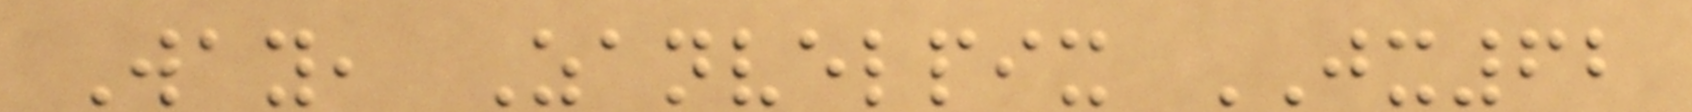Way, Zanvelpix JX62
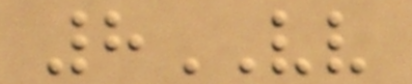8VV
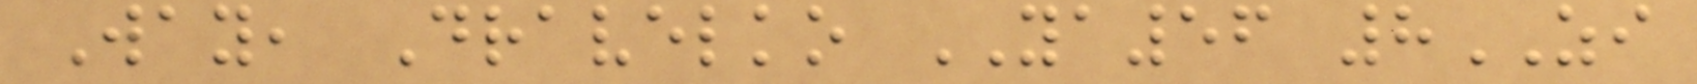Way, Dravelko YA56 8ZI
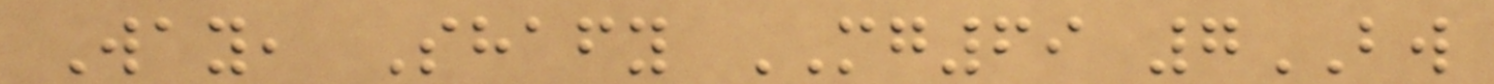Way, Shafy MG69 7BW
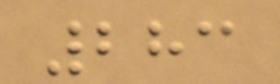283
